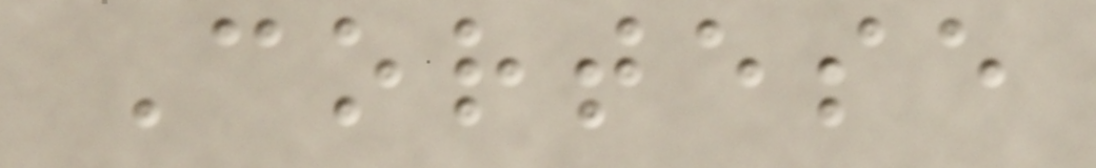Cortese
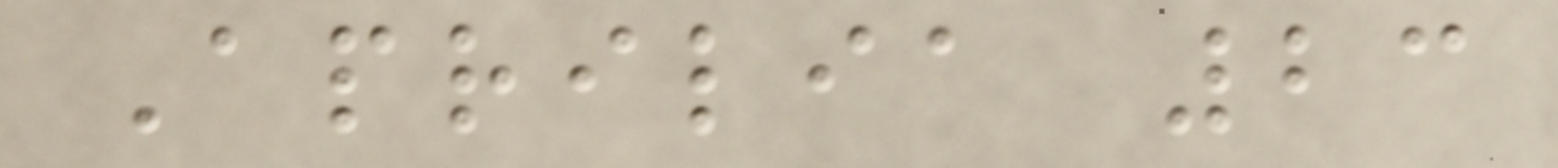Aprilia 23
